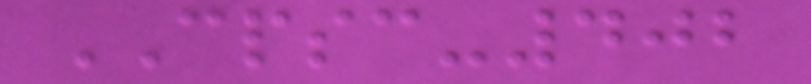CPSC-402
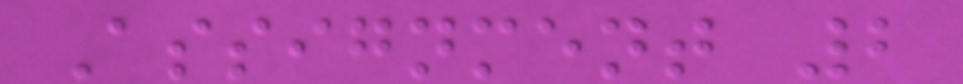Assignment 2
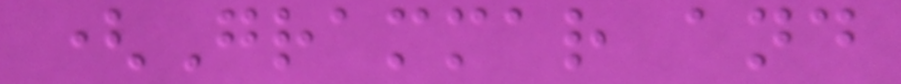(Grammar and
